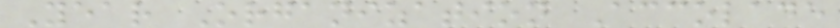Year Organization Accolade
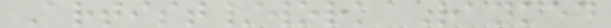Artist/work Ranked
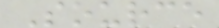Source
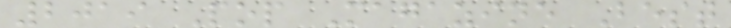2019 Pop Magazine Best
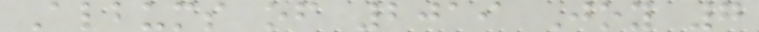Albums of 2019 Joy 7
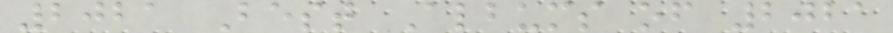2021 Best Albums of 2021
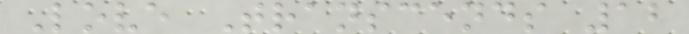Love Transcends 12
